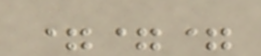===
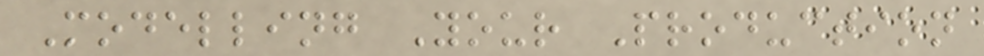Modelling Your Production
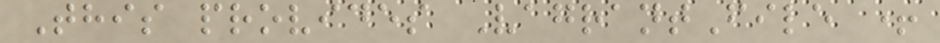This provides VagrantFile +
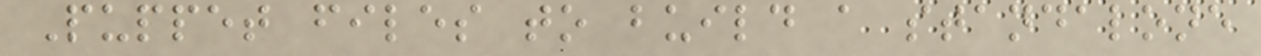Puppet files to build a standalone
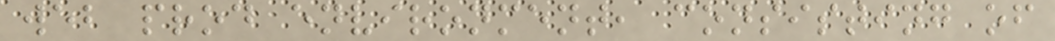web prod environment, consisting of
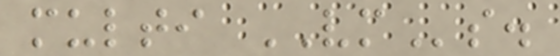multi VMs.
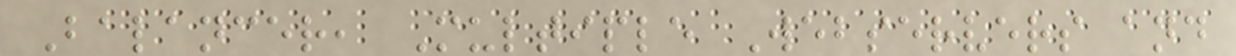Balancer, Multiple Webservers and
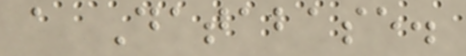a Database.
